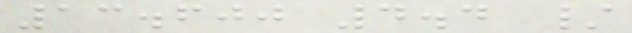13.600 4.4 /
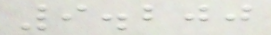9.200
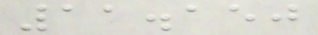11.150
